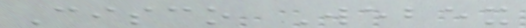Cisco Webex
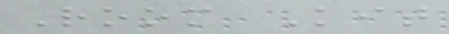Room Kit
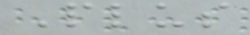Plus
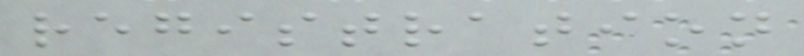registration
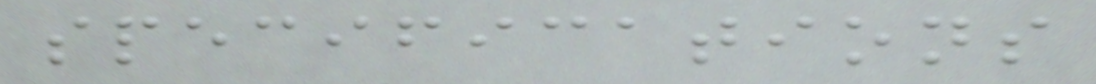specifications
